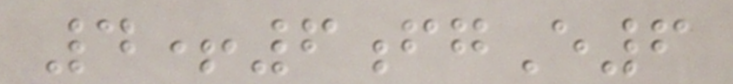4+6fgE6
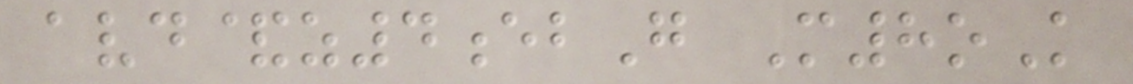avd&z4ebG M8oK
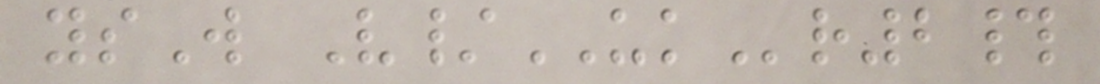ysW V/UKr2#
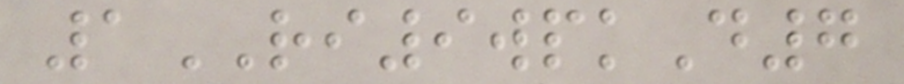1RI9wpkD7
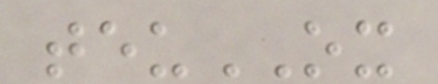teuOX
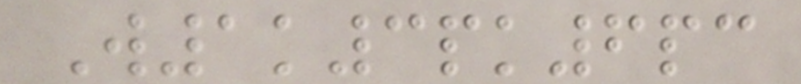W1k3pk6pc
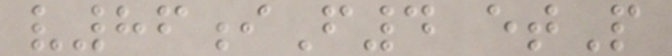v86iF4 etP
